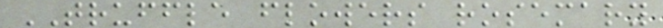TRUFFLE flowers rosemary
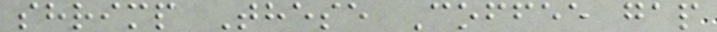shrimp These Coffee gap
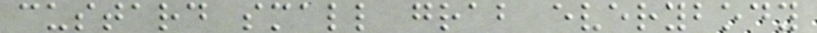custard small grab everybody
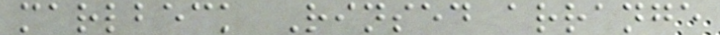marlbeck Rinsed arrange
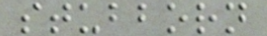stubborn
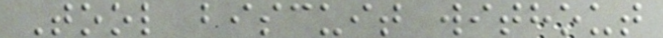Tool biscuit without
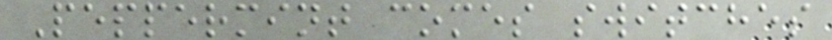Peppermint comes switches
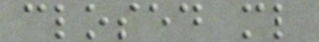closed ml
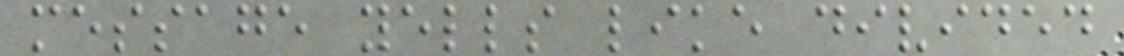message yells like divided
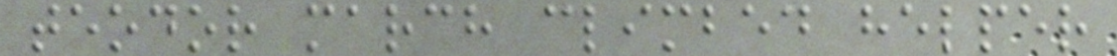teodor march climbed helper
